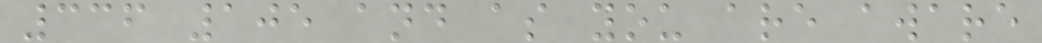336 105 and as you are aware
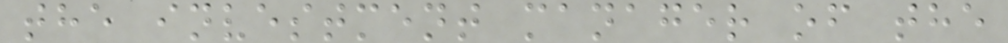the investment manager of the
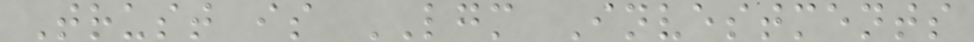Trust is LGM Investments
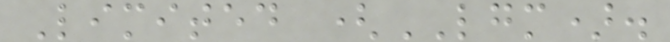Limited (LGM).
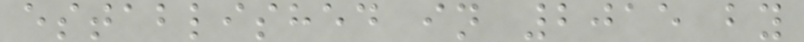established in 2015 by
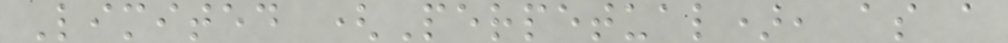Limited (Perpetual), as a
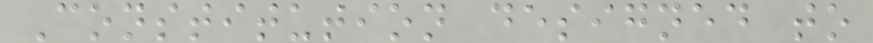Constitution designed to
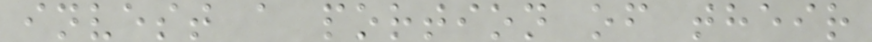invest a portion of their
